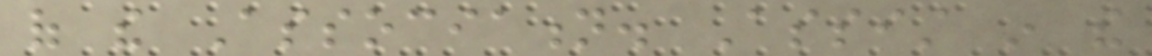of the Association. Assist in the
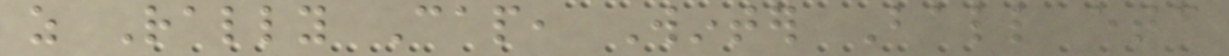as Rally Cap, Winter Ball etc
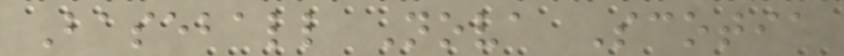Baseball Nova Scotia
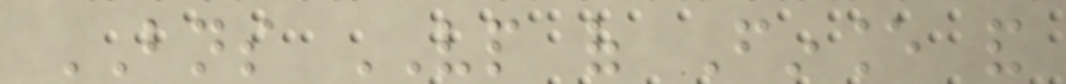BNS VP of Finance and
